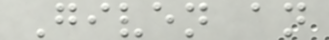Given an
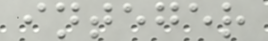integer
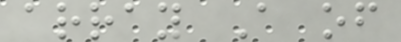array A of
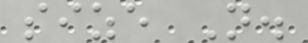size N.
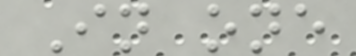In one
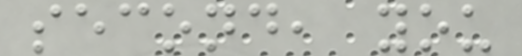second, you
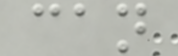can
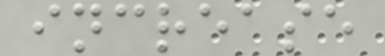increase
